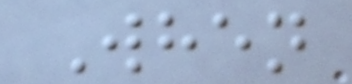When
